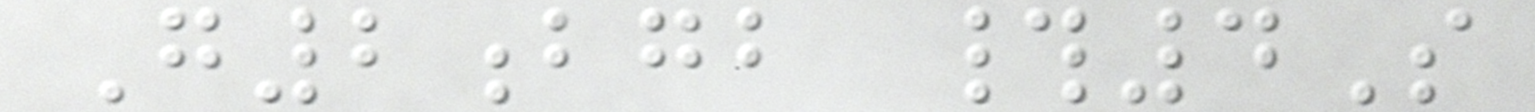G2bgb #4S
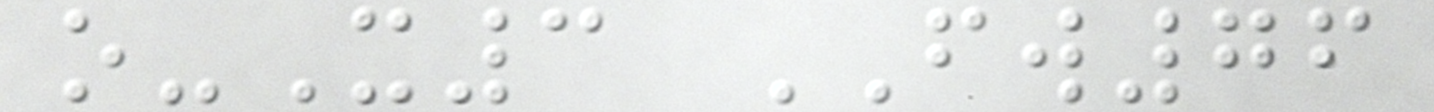o-X3 FW76
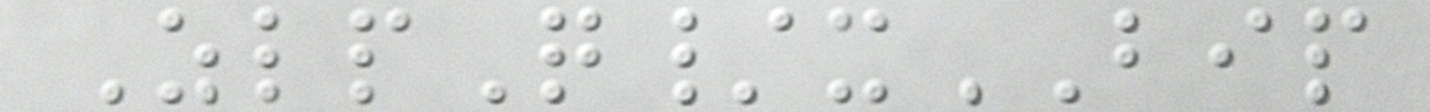ZlpQ/xBIP
